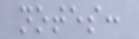notes:
